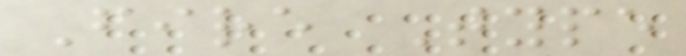Fire Type
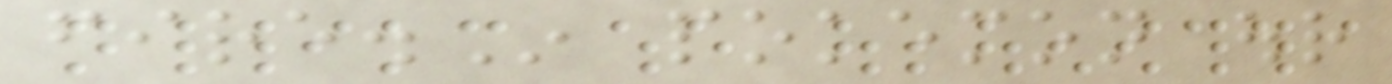fire.In pokemon our
